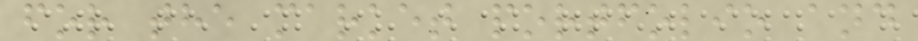for the market portfolio and
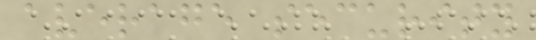average security
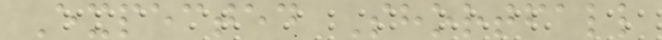Expected Shortfall
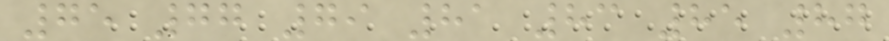75 77 79 81 83 85 87
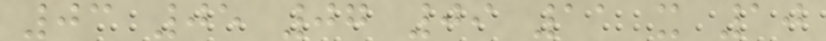03 05 07 09 11 x 10
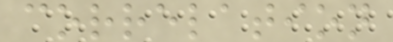correlation
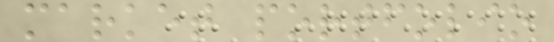market portfolio
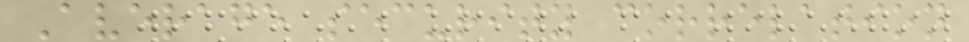Average security correlation
